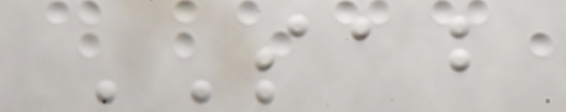SAB
